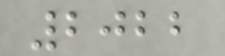2022
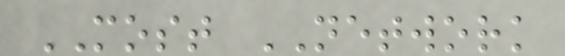MOST NETWORK
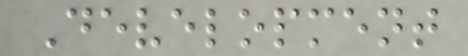Development
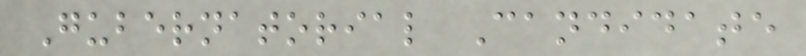Gubernatorial Candidate
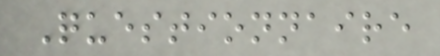Questionnaire
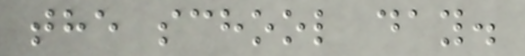the school day.
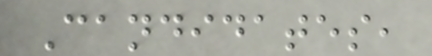Candidates,
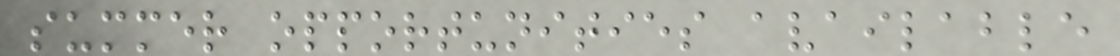summer opportunities available
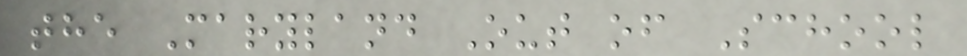the Maryland Out of School
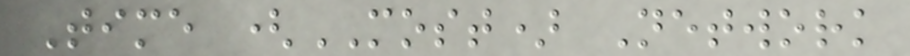Time (MOST) Network
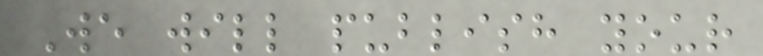We will publish your
